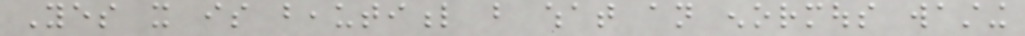Yes it is beautiful but what an enormous wasting
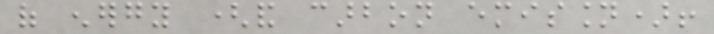of energy (and carbon emission)!
